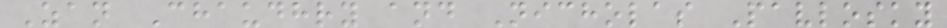Zan Chaudhry and Nicholas Pavlosky
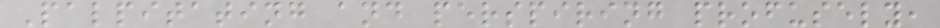Palpitating and perspiring profusely,
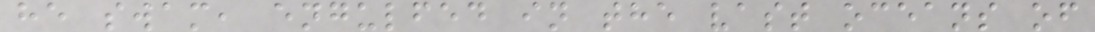he swam, engulfed in the vast oceans of
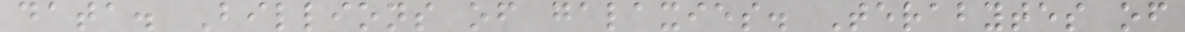data. Billions of galaxies. Terabytes of
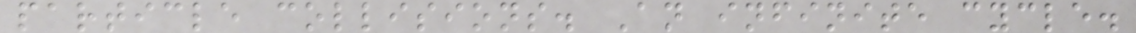particle collisions. An infinite cycle.
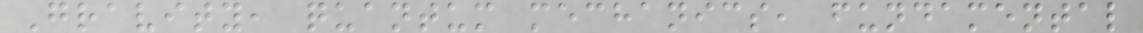Gravity, quantum mechanics, fundamental
